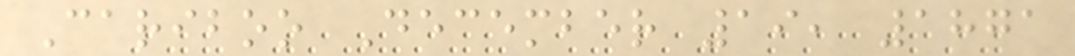Cariboo December 19, 1871
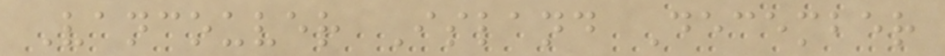Vancouver Island December
